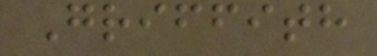Griffith
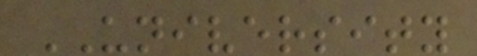UNIVERSITY
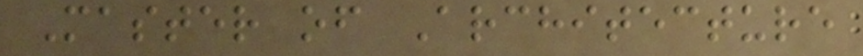Master of Architecture
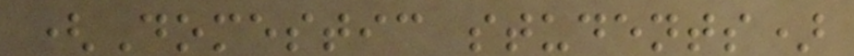(Domestic students)
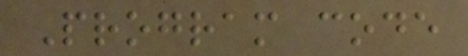Program code
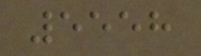5558
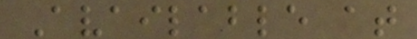Available at
